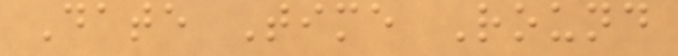Date Time Round
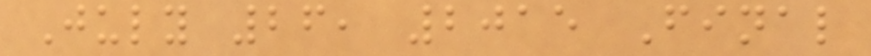July 26, 2015 Final
